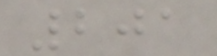201
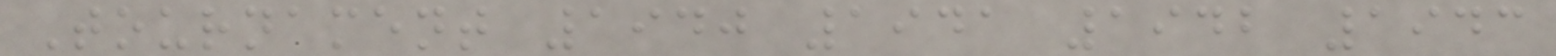Tournament 1940 1941 1942 1943
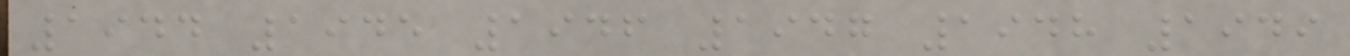1944 1945 1946 1947 1948 1949
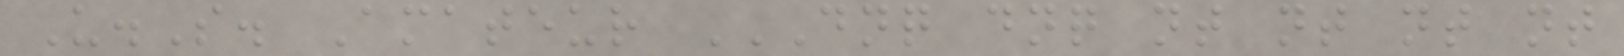U.S. Amateur DNQ DNQ NT NT NT NT
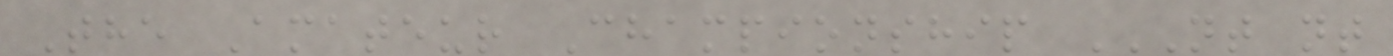The Amateur Championship NT NT
